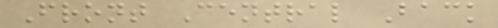Front Central Back
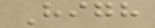High
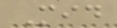Mid
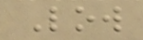Low
